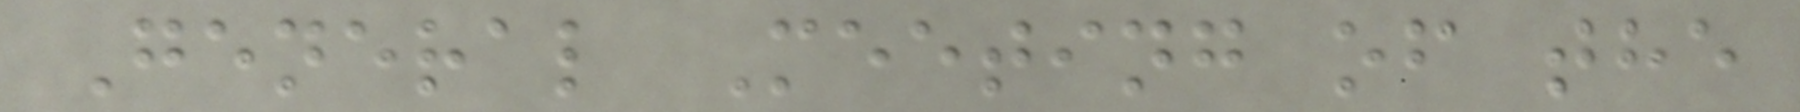General Meeting of the
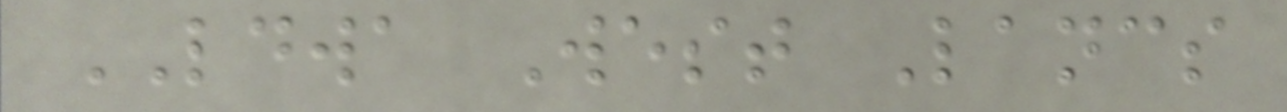LDWA West Lancs
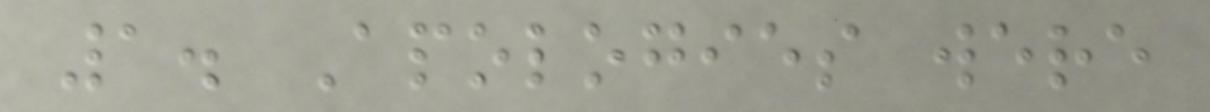1. Apologies were
